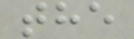the
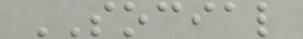SOCIAL
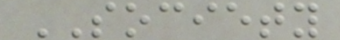SOCIETY
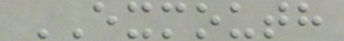EXMOUTH
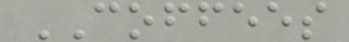COFFEES
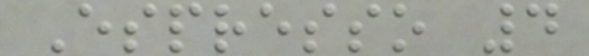Espresso 4
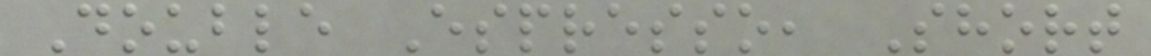Double Espresso, Short
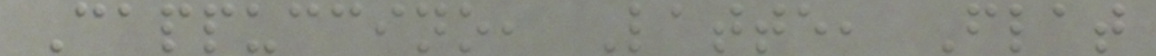Cappuccino, Latte, Flat
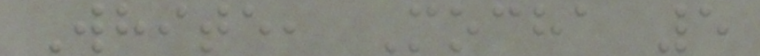White, Mocha 5
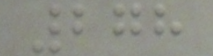278
